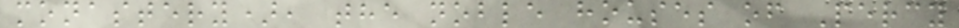monastery), the noble houses of Percy
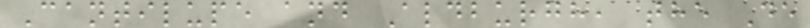Cantilupe and Aldburgh, the De
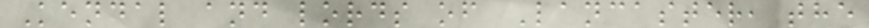Kendal and lords of Lancaster, the
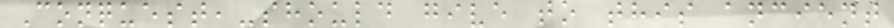Conquest,-should give to this ancient
